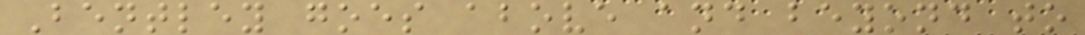Bentley goes above and beyond to
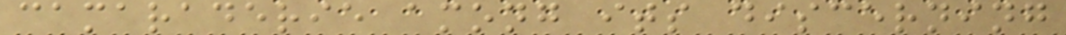camaraderie among its discerning
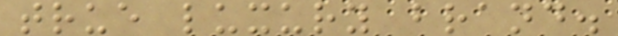true luxury brand.
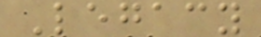Legacy
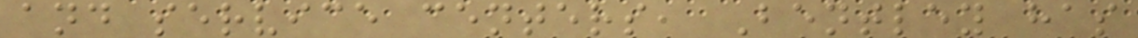and service centers, Bentley has
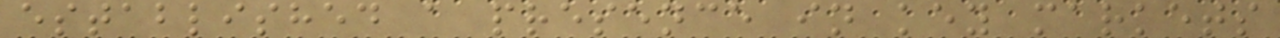established a presence in key markets
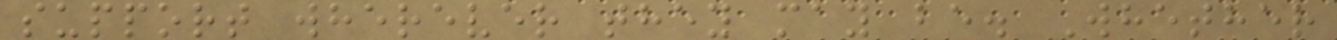support wherever they may be. Whether
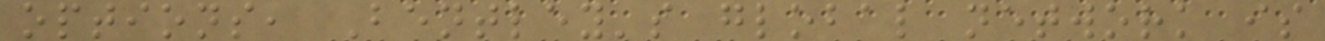options, Bentley's global network is
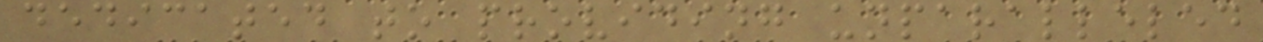dedicated to providing unparalleled
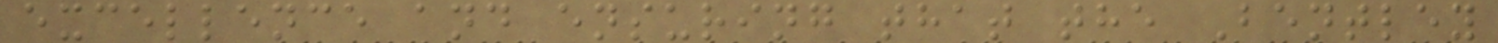excellence and ensuring that the Bentley
